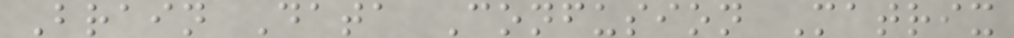Brain Data Confusion Matrix
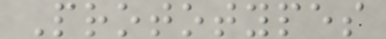Prototypes
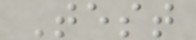Test
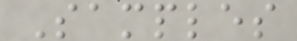Samples
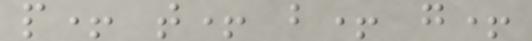p+ t+ b+ g+
